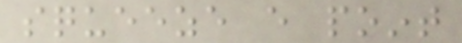squeeze every point
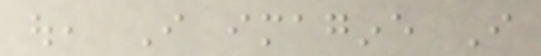out, I imagine I
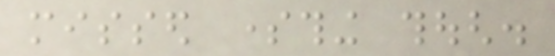missed something though.
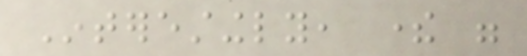Interestingly, there were
